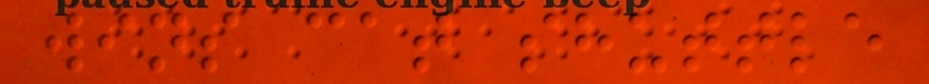wins cat shuttle
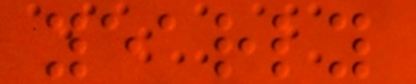yearly
